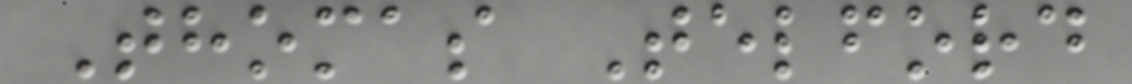Thomas Telford
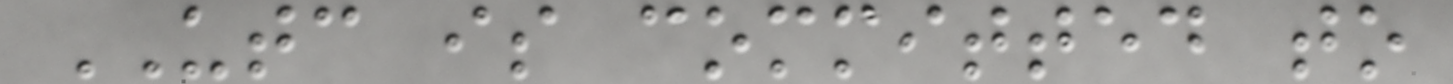UTC is committed to
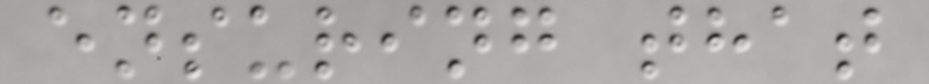ensuring that
